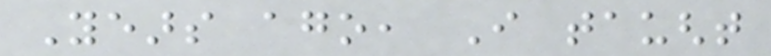Years ago, I taught
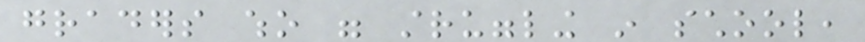graders who were struggling in school,
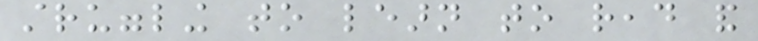struggling to learn to read and
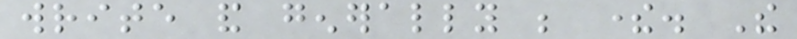write and generally be there. The
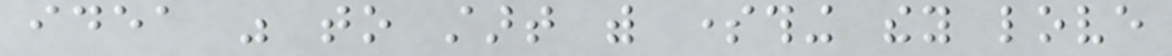idea was to start with something they love
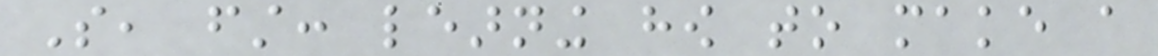So, first: learning how to make a
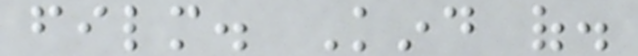film. Kind of.
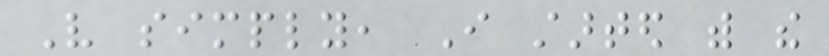Very simply, I started with the
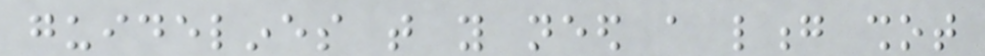guidelines that you need a long shot
